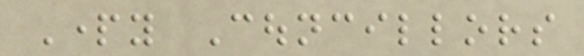Party Councillors
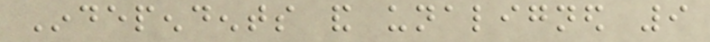Independents and unaligned 9
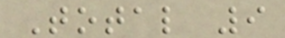Total 9
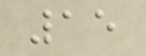15
